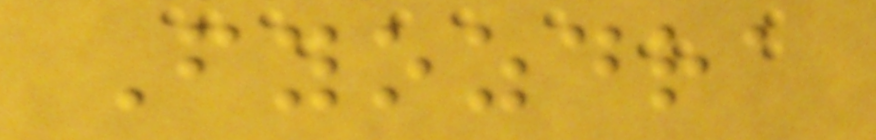Fyozdra
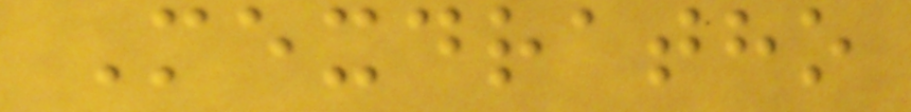Mexdratho
